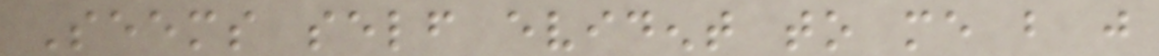Seems self evident to me but just
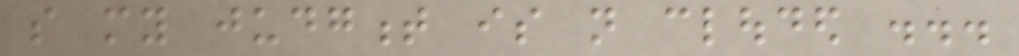so my judgment is not clouded ...
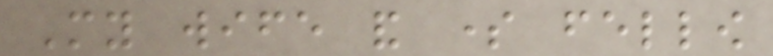My wife and some fellow
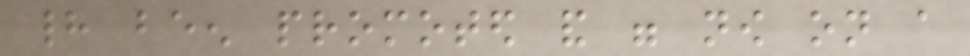had been promoted and were now on a
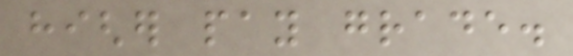higher pay grade.
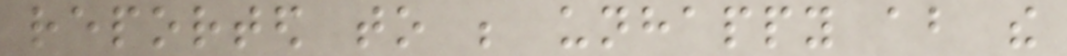reported to be unhappy about the
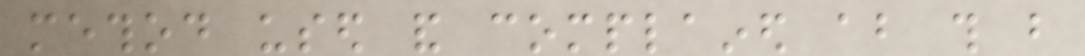method used and complained about this but
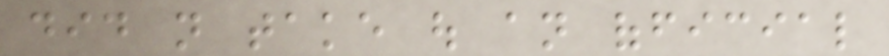did not take out an official
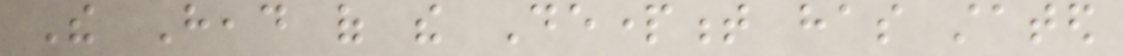The Head of the Department has stated
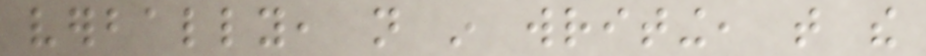verbally, not in writing, that the
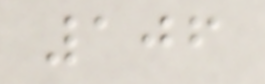106
